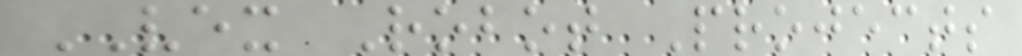VEX Robot Projects
